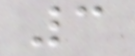3
